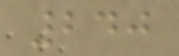240
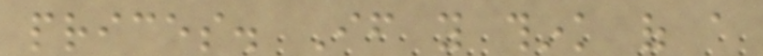prices. If you think of a
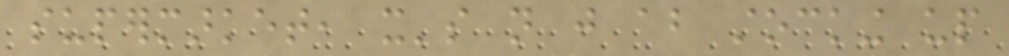supermarket, it's not just about stocking up
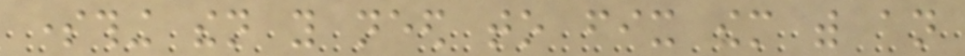something then you need to fix them with an
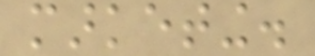marketing.
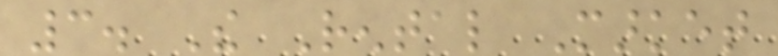3. The Rental Market
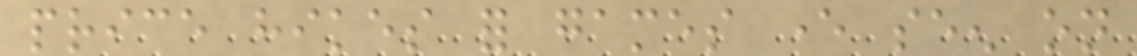price hikes for games ever seen on
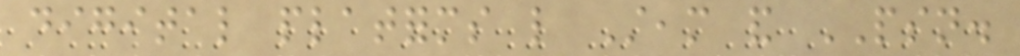digital platforms like Steam and PSN.
